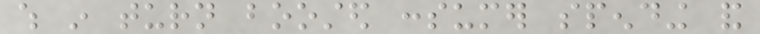which in turn boosted consumer spending and
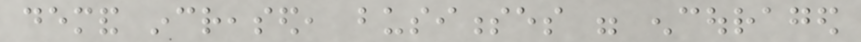demand increased, businesses were encouraged
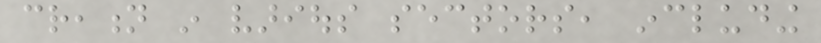creation in various sectors, including
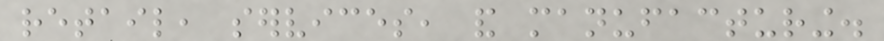retail, services, and manufacturing.
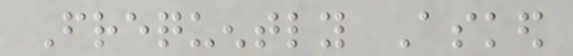Frequently Asked
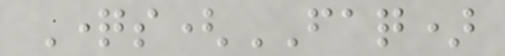Questions(FAQ)
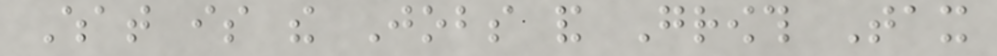What is the Jobs and Growth Tax
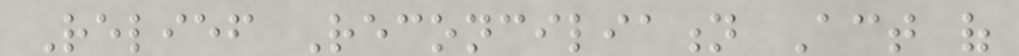Relief Reconciliation Act of
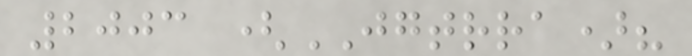2003 (JGTRRA)?
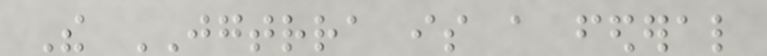The JGTRRA is a federal
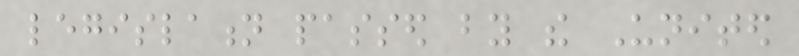legislation passed by the United
